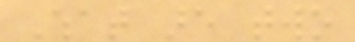What are two
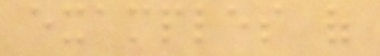examples of
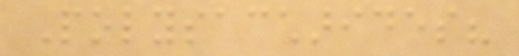Polysaccharides?
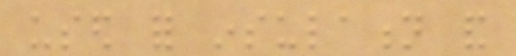used for insulation and
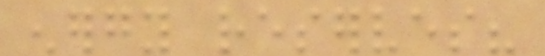energy reserves?
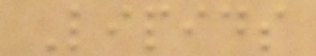Lipids
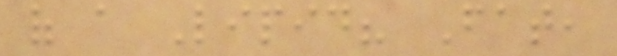of a Lipid? Fat,
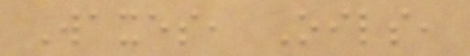Waxes, Oils,
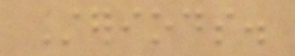Steriods.
